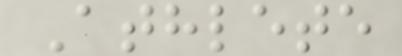Athlete
